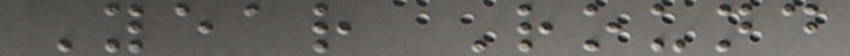Year Round
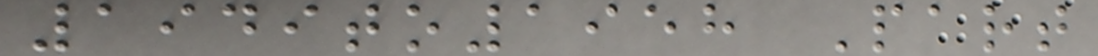1949to1958 Part
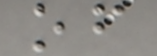of
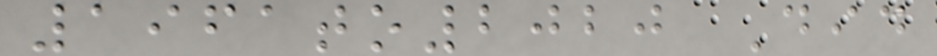1961to2020 Did
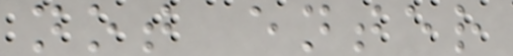not enter
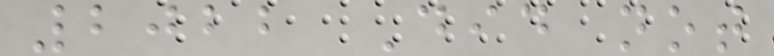2022 Did not
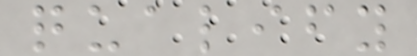qualify
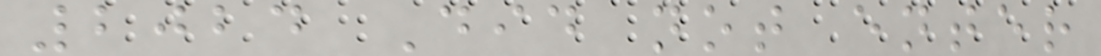2024 Did not enter
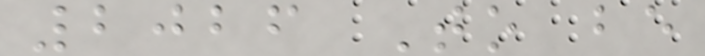2026 To be
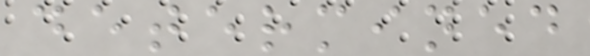determined
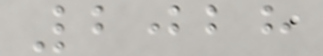2028
